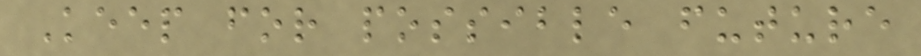Keep for possible future
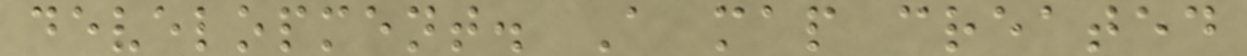development. A map created
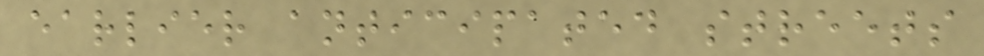earlier anticipated streets
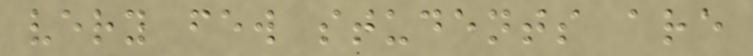very few students are
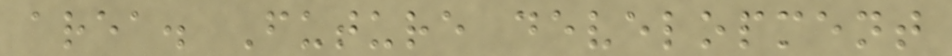area. Future development
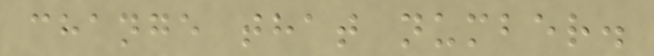change that number.
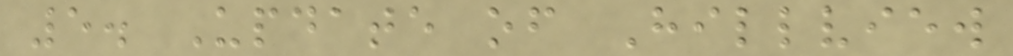5. Update of Hillview
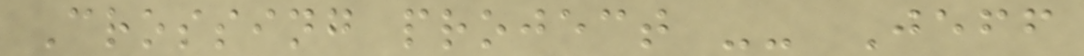Crossing project -- Jeff
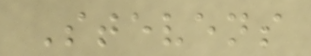Stevens
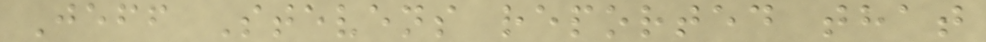Jeff Stevens reported that
